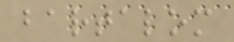bartalom
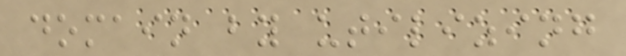domain by utilizing
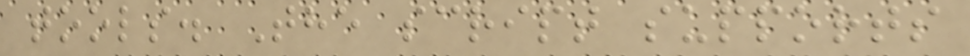tools. The script supports
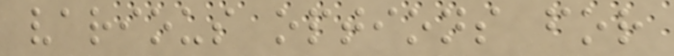various options for
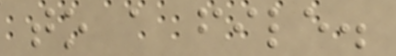to a file.
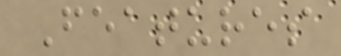Features
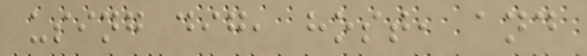using dig, host, and
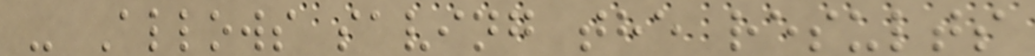- Allows saving the results
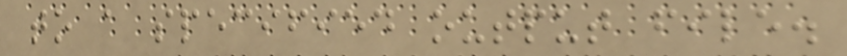to a specified output file.
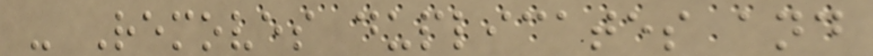- Removes duplicates and
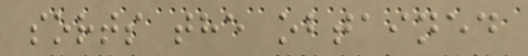sorts the obtained
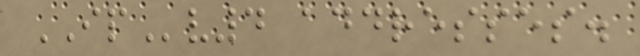IPv4 addresses.
